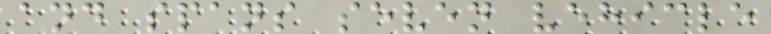and spans seven vehicle
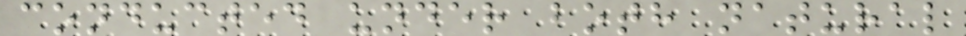conducted under both natural
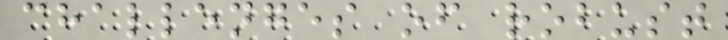challenges of robust
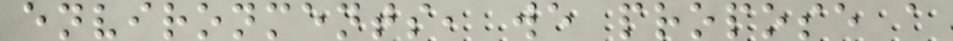environments, we propose a
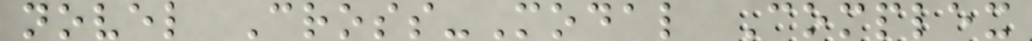novel Cross-Modal Complex
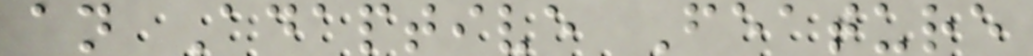an Adaptive Feature
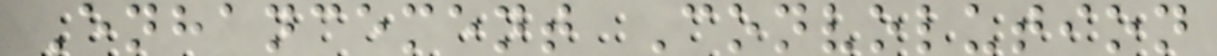Enhancement Convolution
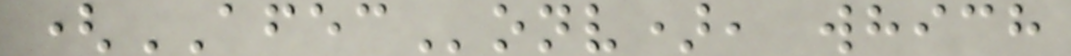(AFEConv), which
